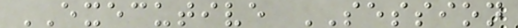EXECUTIVE SESSION
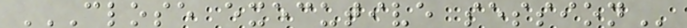CLOSE EXECUTIVE SESSION
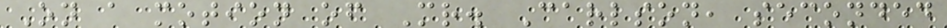On a motion of Mr. Carlson, seconded
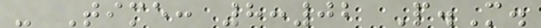- Time: 8:02 P.M.
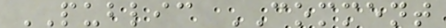PUBLIC COMMENT
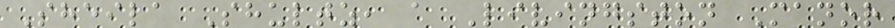Sheila Shultz, a Livingston Manor
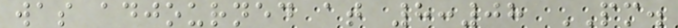was adjourned at 8:08 PM.
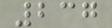237
